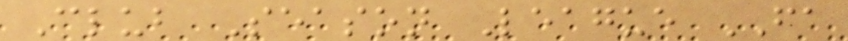Club Season League FA
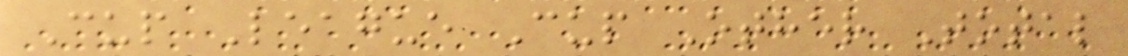Cup League Cup Other Total
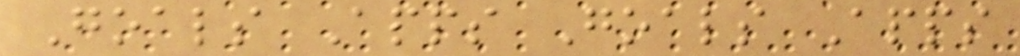Goals Apps Goals Apps
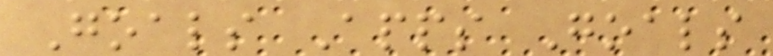Goals Apps Goals
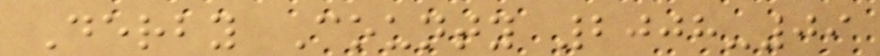Derby County 2008-09
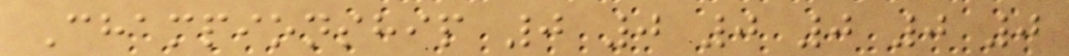Championship 0 0 0 0 0 0
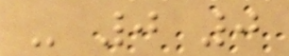- 0 0
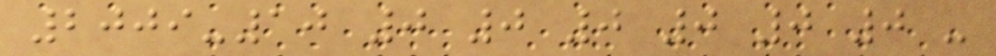2009-10 0 0 0 0 0 0 -
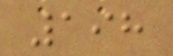198
